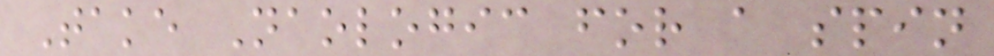Take Naologic for a spin
